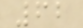62
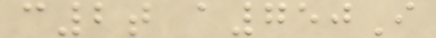c2t a750I
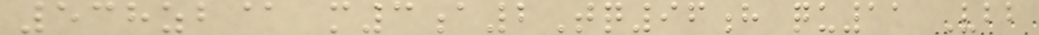538zb@ m3a2Tq96h qu11 Vbb
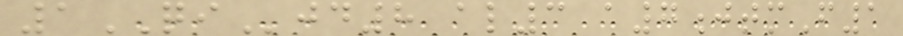1QIjd8 al3 a7jtmF1
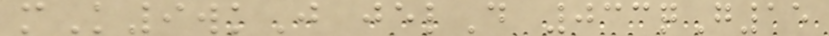mK9wkJ jelD 033qG15
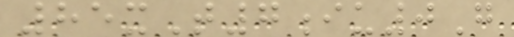85xT7iu0G
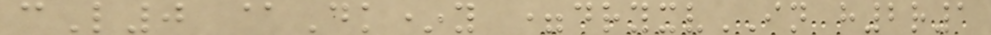cL0 @Dk*y =dryxvIN h2r1
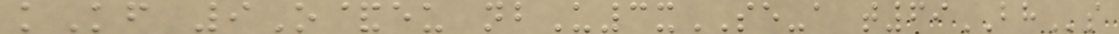kKf 9O&eu nbU3xSE-a t69BHs
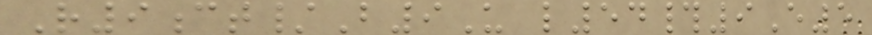R9ct/B9U l54#9E5
